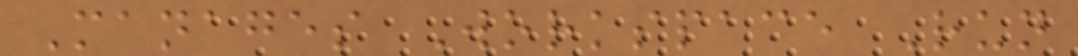Manages Workspace Run
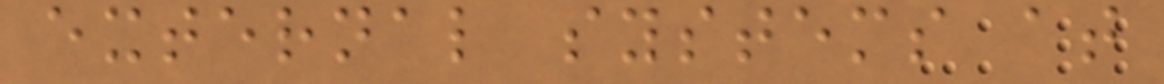external systems at
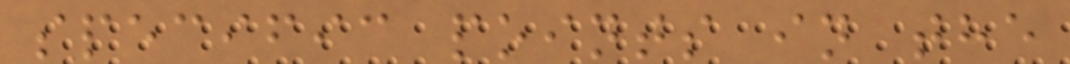specific points in the
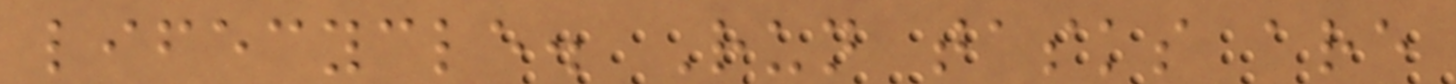lifecycle. Run tasks are
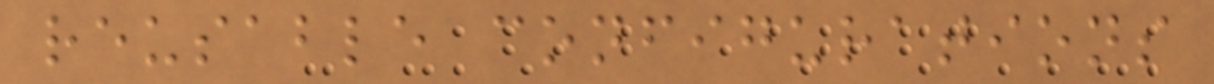reusable configurations
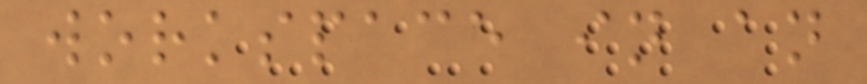workspace in an
